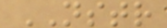NSTR
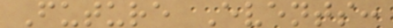Future Events:
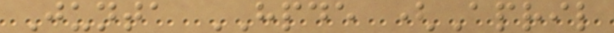Junta HPDE (April
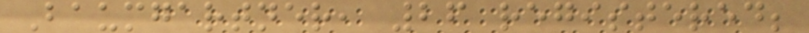Baumgartner, 26 registered;
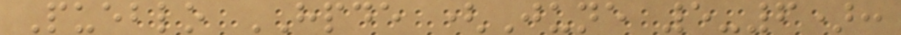Pueblo HPDE (June 5-6):
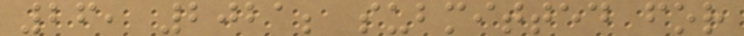26, 2021; submitted for
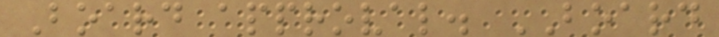Board approval. BOARD
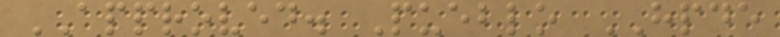APPROVED. Pueblo HPDE
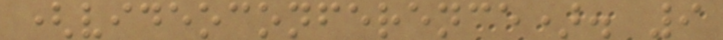(videoconference). 9
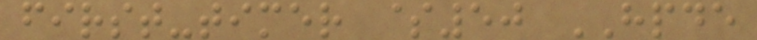first-timer $50 HPDE
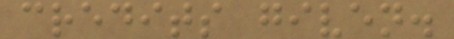credits given.
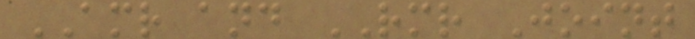AMR and RMR Joint
